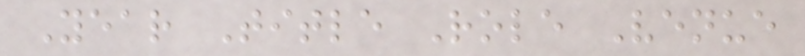Year Title Role Venue
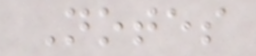Notes
